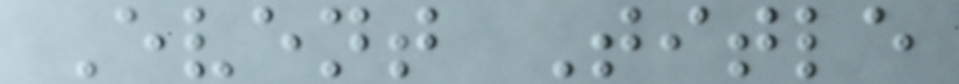Event Title
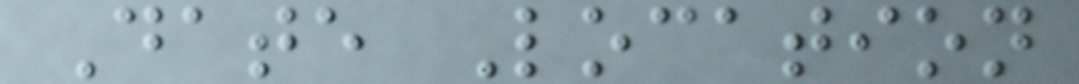Date Location
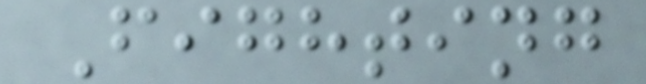Fighting
